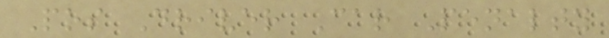Pos Driver Car Penalty
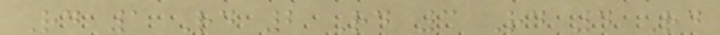Rd 1 Rd 2 Rd 3 Rd 4 Rd
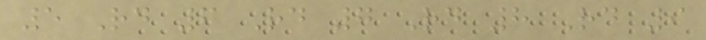5 Rd 6 Rd 7 Rd 8 Rd 9
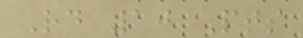Rd 10 Pts
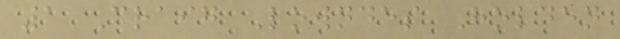1 Craig Lowndes Holden
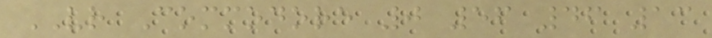VR Commodore 0 56 46 13
